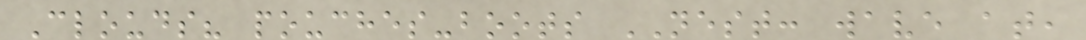Clouds? pouches-boots NEST: wave at,
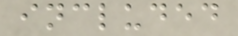included
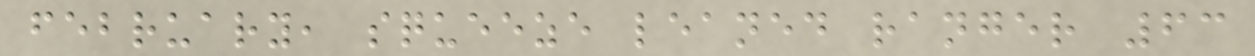february, squeeze leaned ranger 63
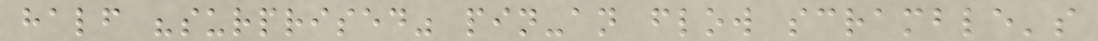half "surprised" pin-an flow scramble's
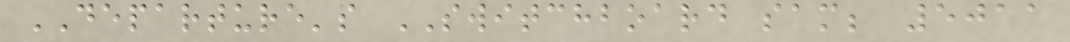DEPARTURE's SWITCHBOARD sam; 5011
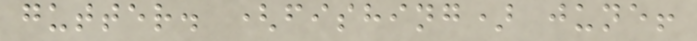gutter. (fishing) june!
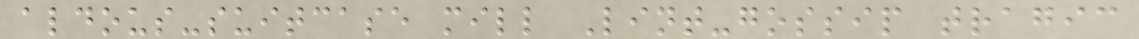aldous-suitcase mill Lint-gossip tragic
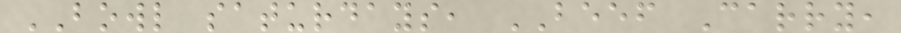BOWL saturdays, BEEF Carry,
